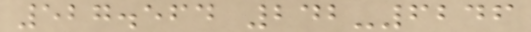527.564 242-6246
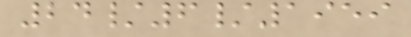24/6/1959
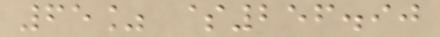65% $256.90
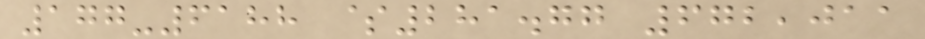177-6188 $281.77 672,011
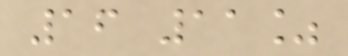16 11%
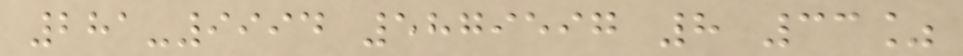281-9994 5879597 8 33%
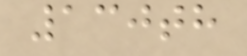130th
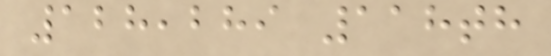128,289 118th
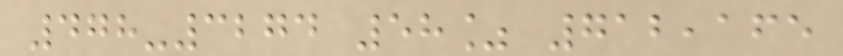478-3274 58% 712,165
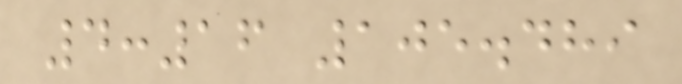4:16 105.489
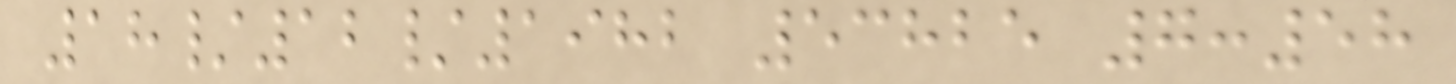18/12/1982 53825 7:58
